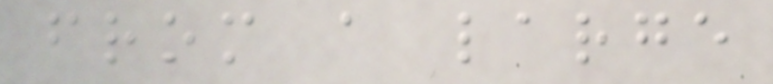from a large
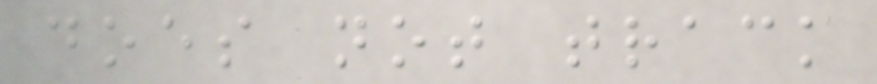does not track
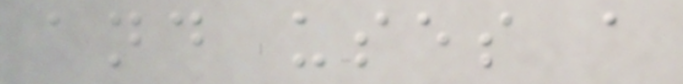and uses a
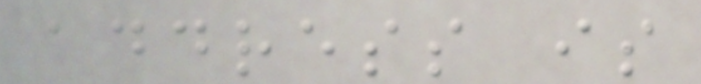address is
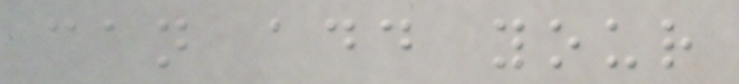can add your
